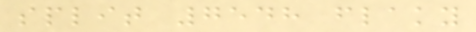split 7548 flaky
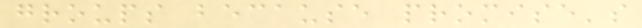groups because promise's
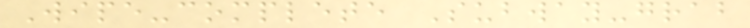Wipe-complete Subway-grab
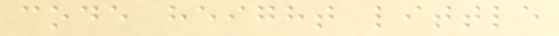code height little
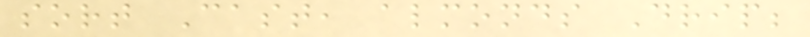sort Cast, almonds Drip;
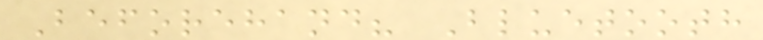Beforehand? Bluetooth
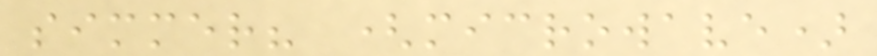simmer? (microwave)
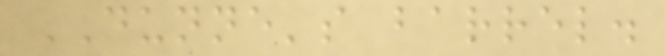DUNNE's barrel.
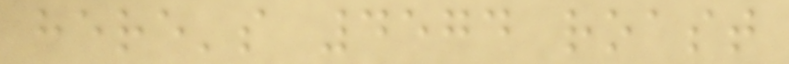here's 4574 roast
